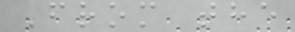From the
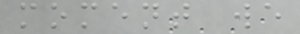moment we
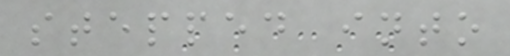stepped into
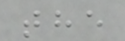the
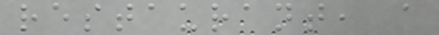restaurant, a
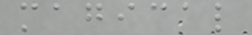magical
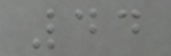44
